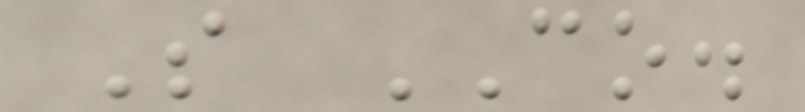S CO.
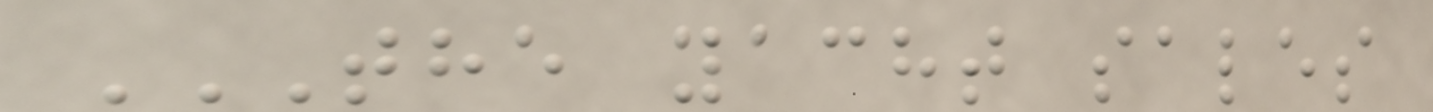THE YACHT SALES
